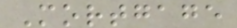Mortgage
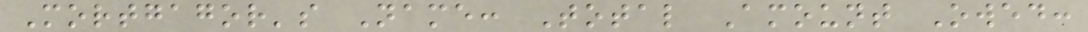Mortgagor's Name: Total Amount Owed:
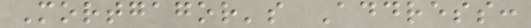Mortgagor's Address:
